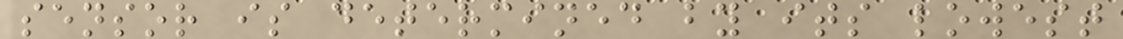sensor is determined by its lowest
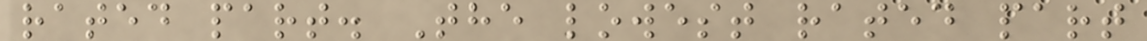rated part. The lowest rated part
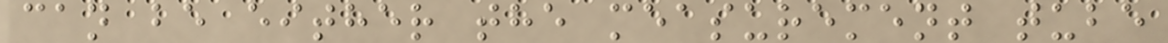can be either the measurement tube
